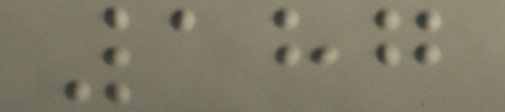187
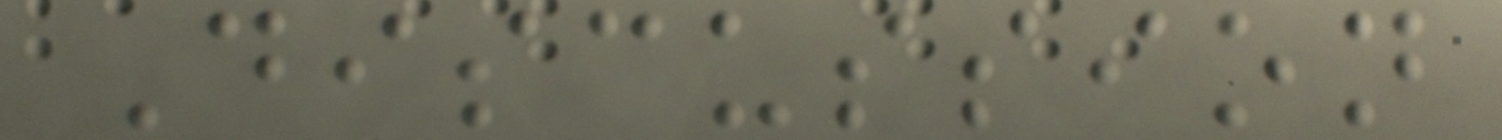Discussion
